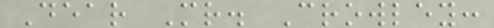Dear Mr. Crowley:
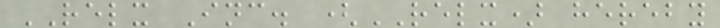RELX Inc. (RELX) hereby
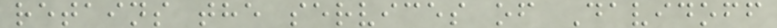retains the services of Davidoff
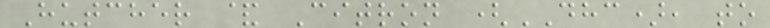Hutcher & Citron (DHC), to
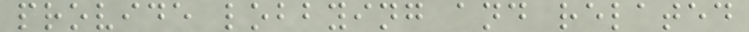provide lobbying and related
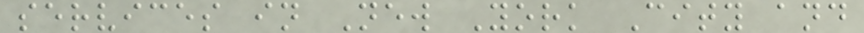services in New York City and
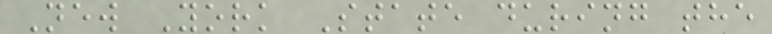New York State during the
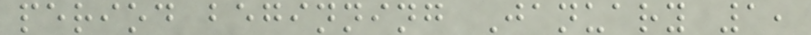period beginning January 1,
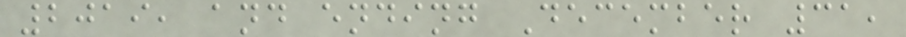2019, and ending December 31,
